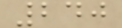240
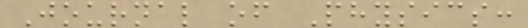Journal of Physics:
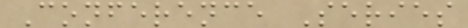Conference Series
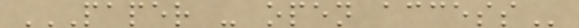PAPER - OPEN ACCESS
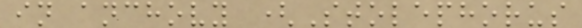in anchovy (Stolephorus
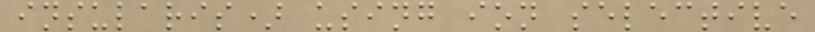insularis) using ion selective
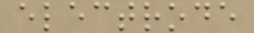electrode
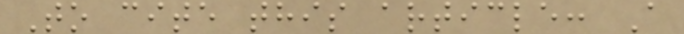To cite this article: A
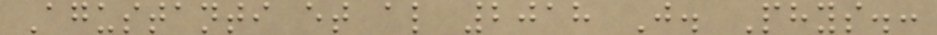Agustanti et al 2018 J. Phys.:
